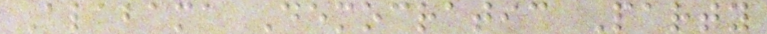Alabama Democratic Party
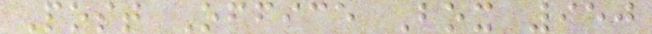Post Office Box 950
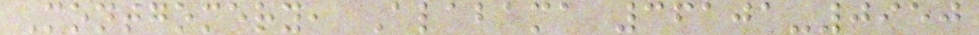Montgomery, Alabama 36101-0950
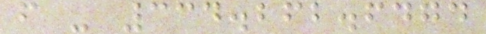f - 334.262.6474
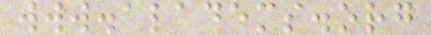www.aladems.org
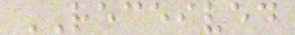RECEIVED
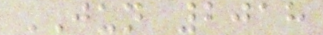JUN 2018
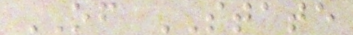OF STATE
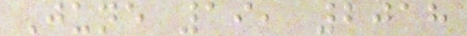June 19, 2018
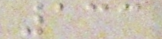133
